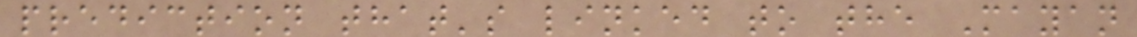prediction that's linked to the Mayan
